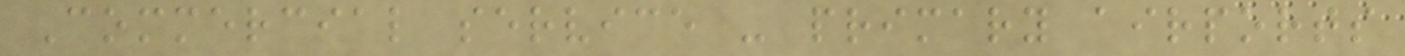Commercial service - primary airports
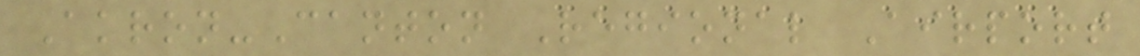Akron-Canton Regional Airport
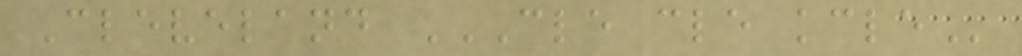Cleveland CLE CLE KCLE
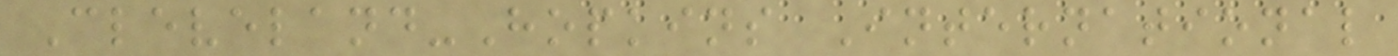Cleveland-Hopkins International
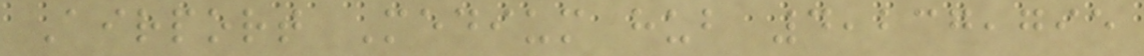Airport Medium hub 4,237,795
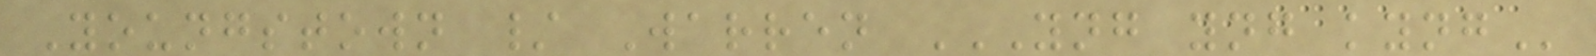Youngstown / Warren YNG YNG KYNG
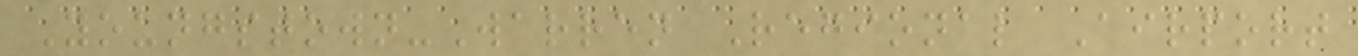Youngstown-Warren Regional Airport
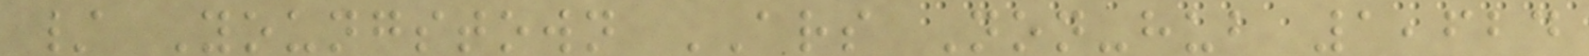/ Youngstown ARS Non-hub 1,624
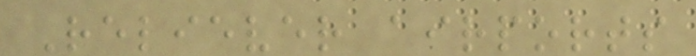Reliever airports
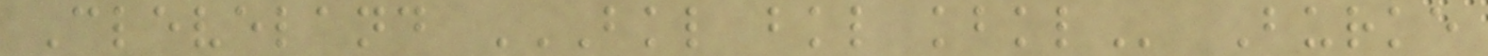Cleveland BKL BKL KBKL Burke
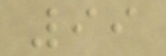99
